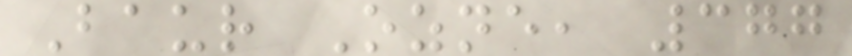Baur Ozne, 377
